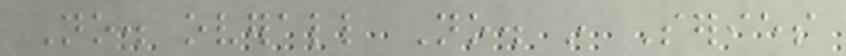No. overall No. in Series
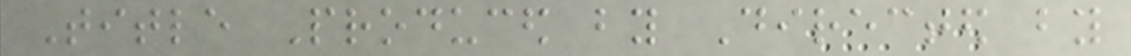Title Produced by Directed by
